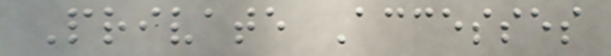Private Accesses
